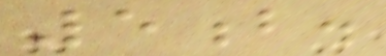5b.
